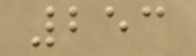253
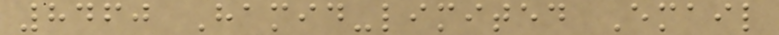8460 Hamid-limited Email
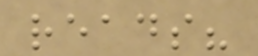reads?
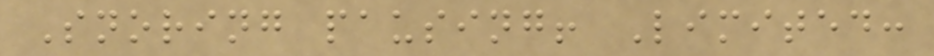Snoring pausing! Limited:
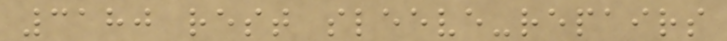3180 rest sleeve-repairs
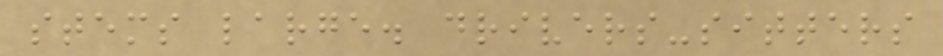stems large. drivers-sitters
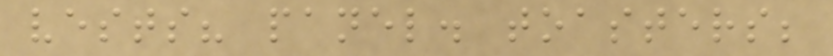vests? panel. toasters;
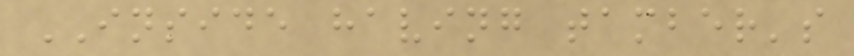INSIDE having tamber's
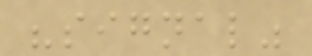"signal"
